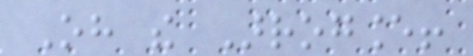Oh the Arrogance!
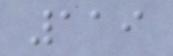119
